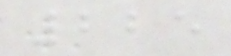225
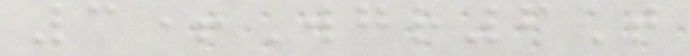3+Wgr6T
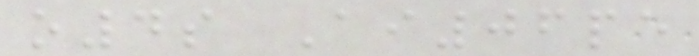o4s Ai06pe
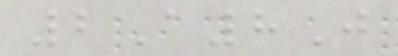2A8J
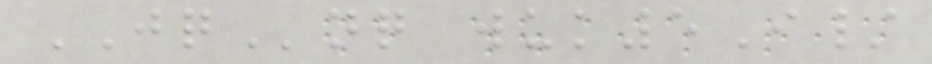JQnq wuk5I/
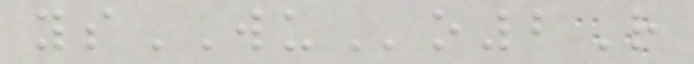ysWUo2R
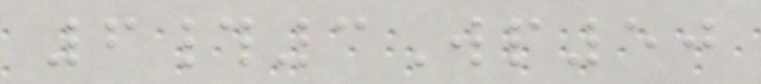6#3Wp50
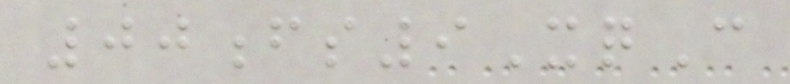00fs9XqC
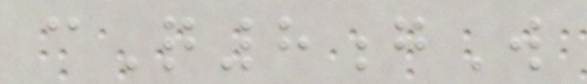cQ8gW
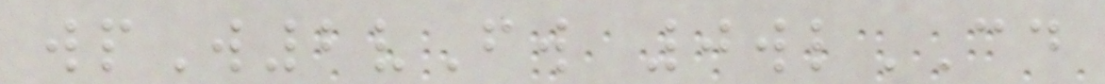wpW2vFw 0wlCD
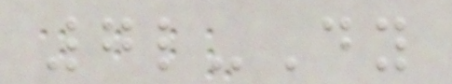7l-Dy
